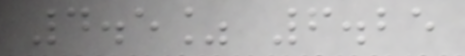4.5% 6.25
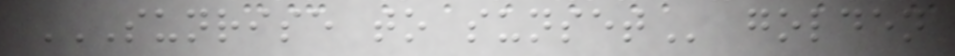SUNRISE TO SUNSET golden
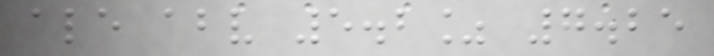ale abv 5.2% 7.25
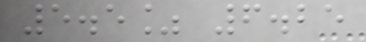5.5% 6.25
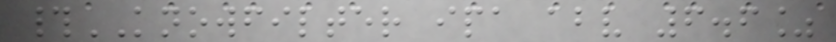#KNOWFILTER ipa abv 6.6%
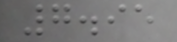7.95
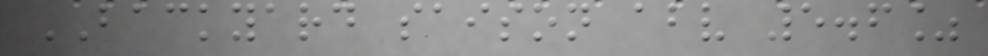BACKYARD saison abv 5.6%
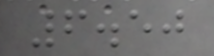6.50
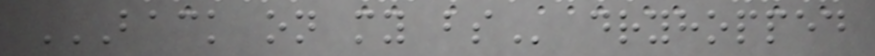BACK ON MY BS dryhopped
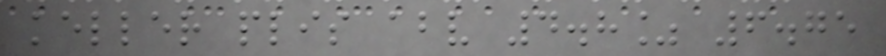keller plis abv 4.8% 6.75
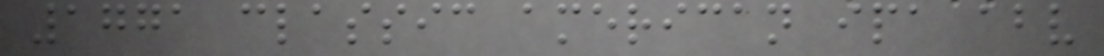1771 classic american ipa abv
